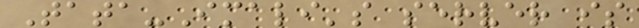Tata-Imali's server is
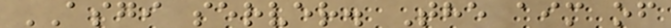ASGI server. The aim of
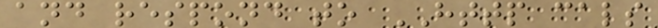and respond to HTTP cals
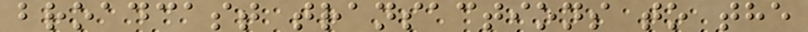broadcast transactions to the
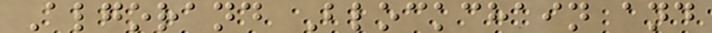Algorand Blockchain and
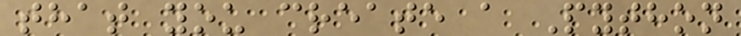that you create a Python
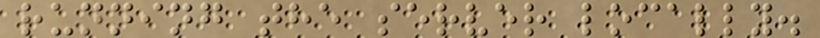running the server locally.
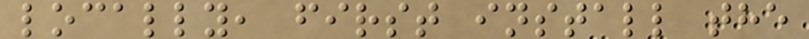locally, first install the
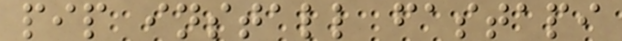pip install fastapi
